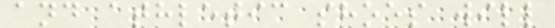and athletic shoes will
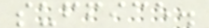suffice.
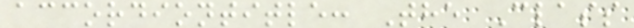accordiontitle: The Class
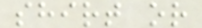shirt or
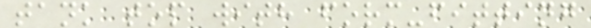tank top with form-fitting
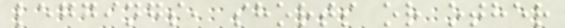leggings, shorts or other
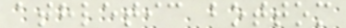athletic bottom
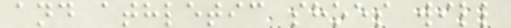and athletic shoes will
